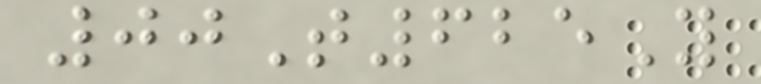00T625Y
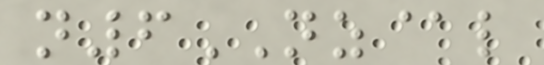n6NZ@l
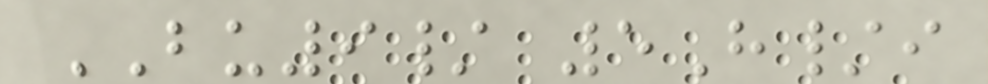BU9/ 5H/i
